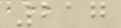217
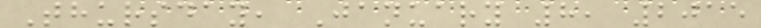Thursday, January 8, 2015
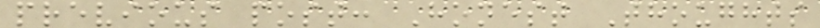previous post: Honest Thoughts
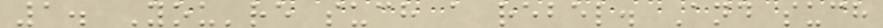1. You're such a rebel. And such
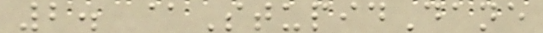2. @StupidDane
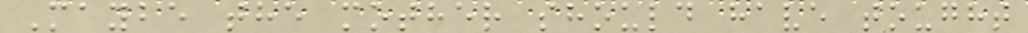Maybe the mother should have tought
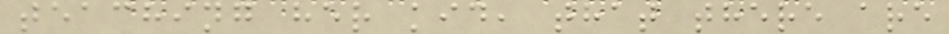teaching her kid, that there are
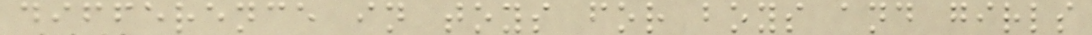difference in toys for boys and girls
